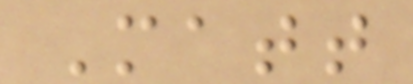Matt
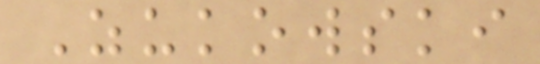Zukowski
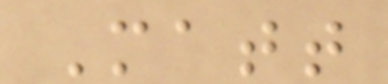Matt
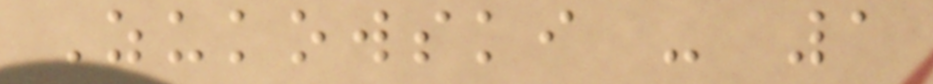Zukowski - 1
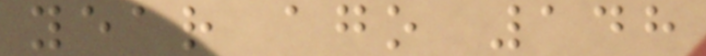year ago 148
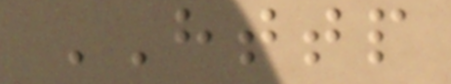HTTP
